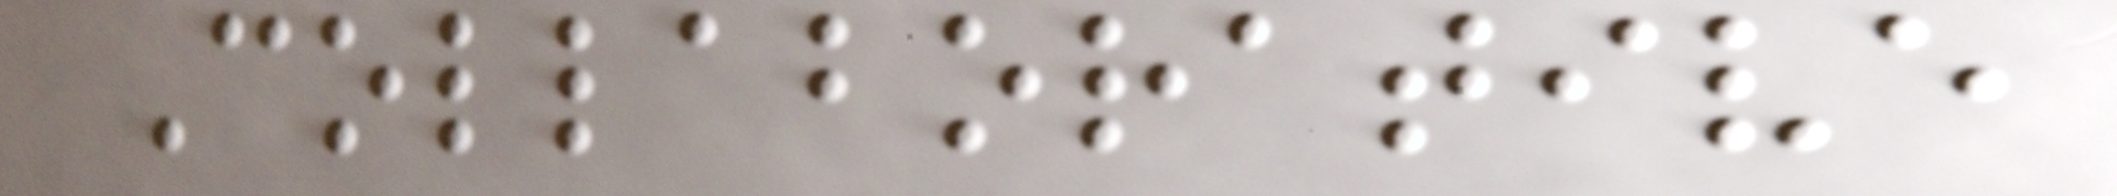Collaborative
